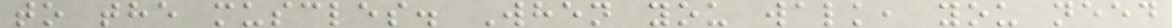to the muscles. When you walk, you need
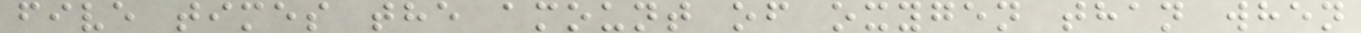five times the amount of oxygen than when
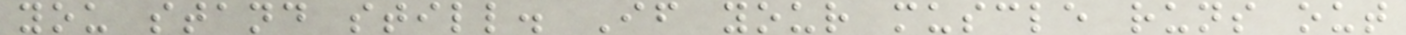you stand still. If your muscle runs out
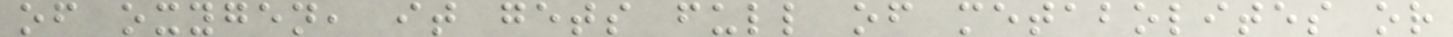of oxygen, it gets full of metabolites or
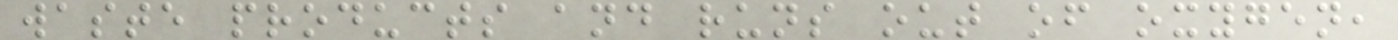waste products and runs out of oxygen,
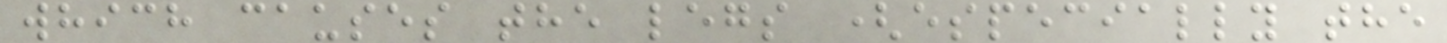which causes the legs (especially the
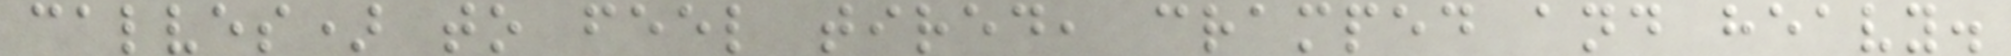calves) to feel tired, cramped and heavy.
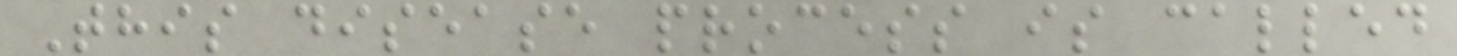This disease process is called
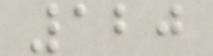120
